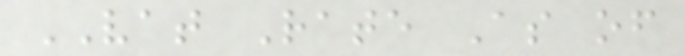VAT Rate As of
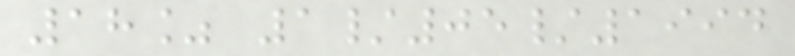18% 1/05/1994
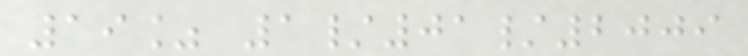19% 1/01/2009
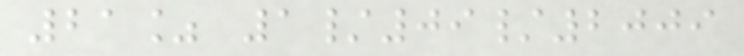21% 1/09/2009
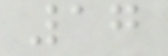17
